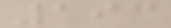193
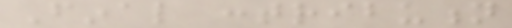Final contribution
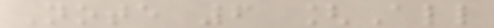Note 6 [All
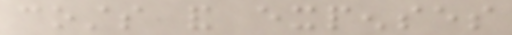costs and expenses
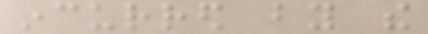incurred by the
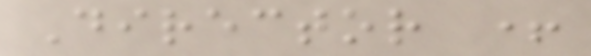Director +
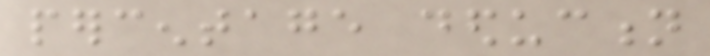percentage deduction
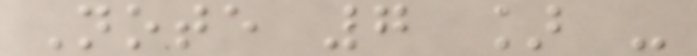Note 7 ] -
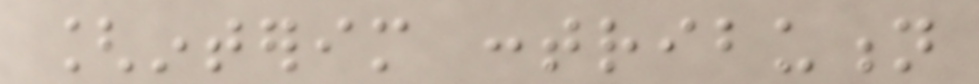[interim contribution
